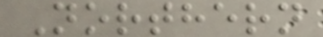Northern
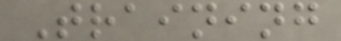Training
